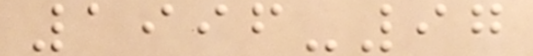1996-97
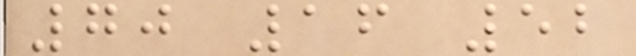70 16 52
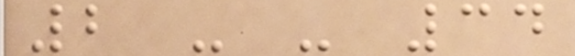2 - - 34
